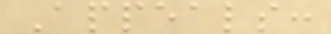Appeals:
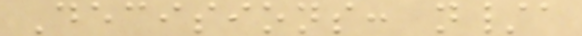Decisions: n/a
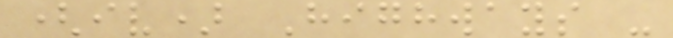(iv) Highways -
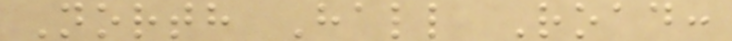North Hall Road:
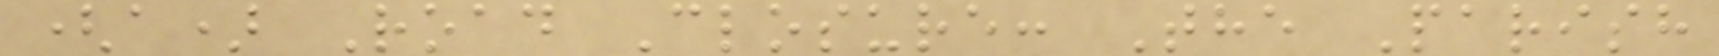(a) Road Closure: The Parish
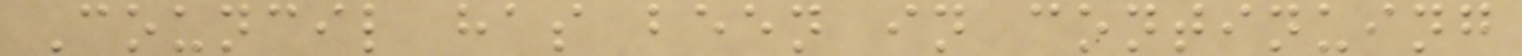Council has been in continuing
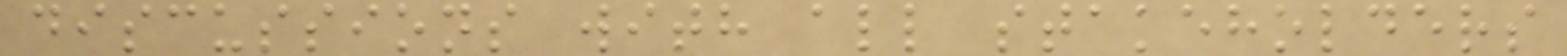discussions with all stakeholders
